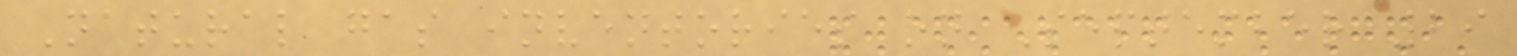Natural gas inventories on September 29
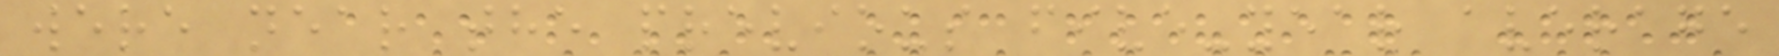were near the previous five-year average
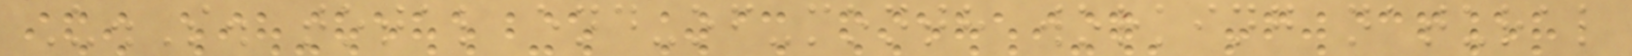U.S. total end-of-month working natural
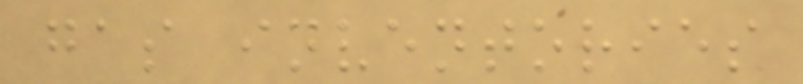gas inventories
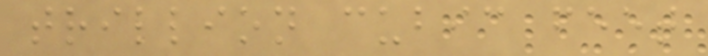trillion cubic feet
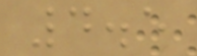4.5
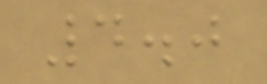4.0
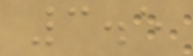3.5
